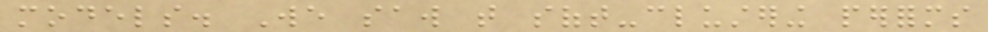models. We saw that soft-clustering performs
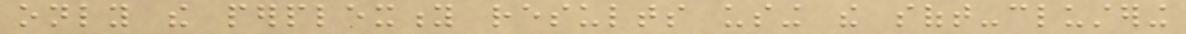only the perplexity results using the soft-clustering
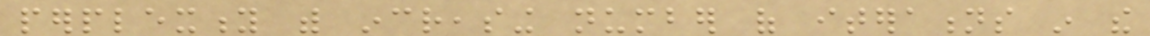perplexity with increasing number of iterations in the
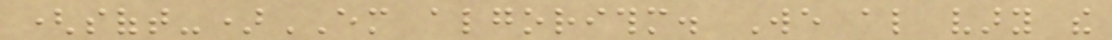(soft-)EM algorithm. We also vary the
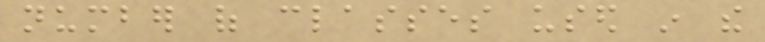number of classes used in the
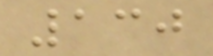130
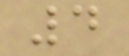4
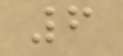6
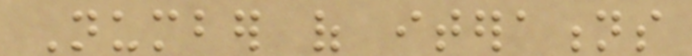Number of iterations
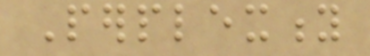Perplexity
